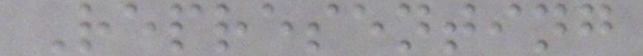Representing
